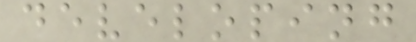developing
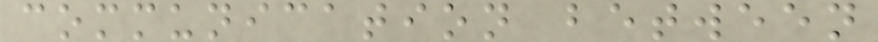communication between
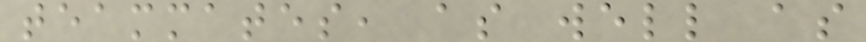teammates, as well as
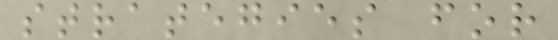strategies for
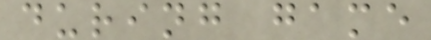during game
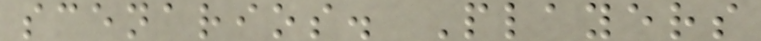scenarios. Players
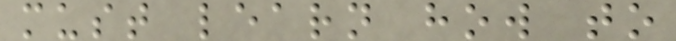must learn how to
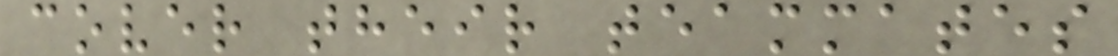cover their teammates
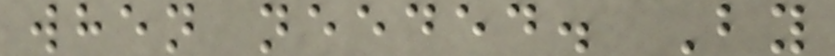when needed. By
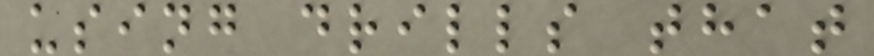using drills that
